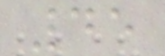45
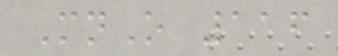MnO 116
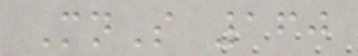MnS 160
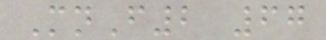MnF2 67
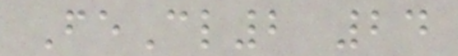FeCl2 24
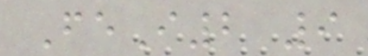FeI2 9
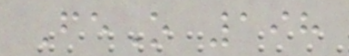FeO 198
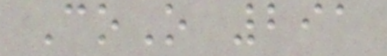CoO 291
